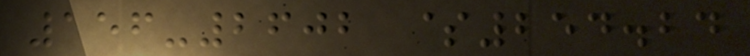156-2602 $254.24
